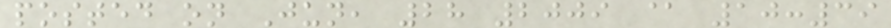posted on Jun, 28 2009 @ 10:39
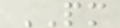PM
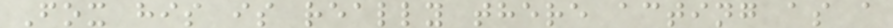Fox his is really there acting as a
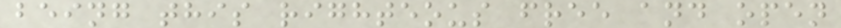being this righteous free and open
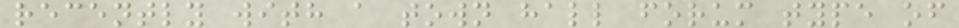recently with a town hall forum type of
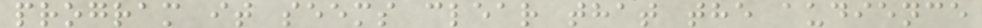program it seems clear that the audience
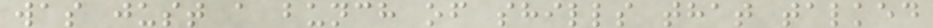was just a bunch of shills that talked
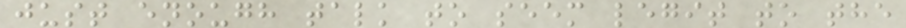just enough talk to seem legit to the
